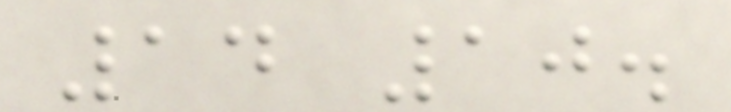14 10.
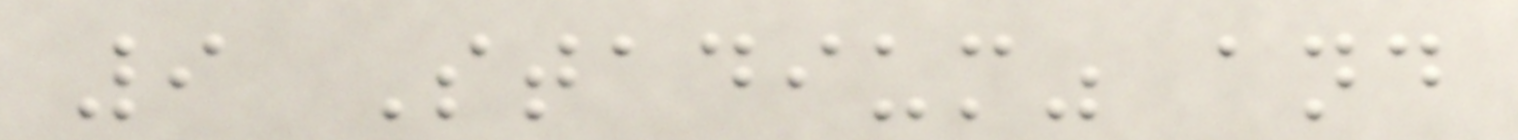9 Stadium" and
